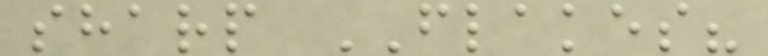sharp FLAKES?
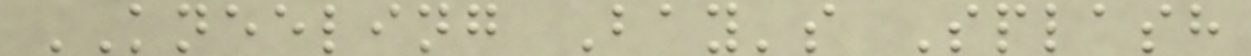KNEELING Bay's Splash
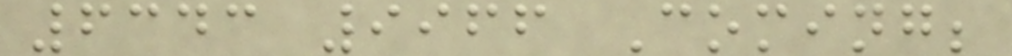6343 9966 Coming;
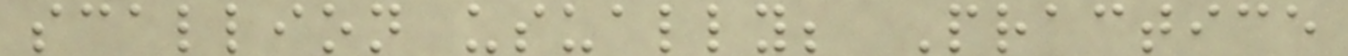scallion usually; Practice
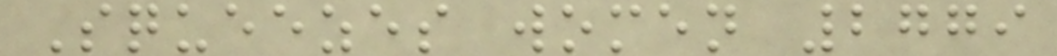Squeezes women 2779
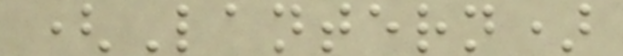(Lantern)
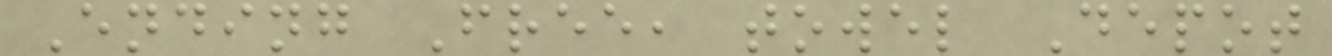Ending Free, towel Depot
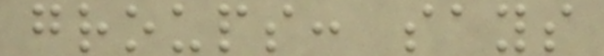groups: says
